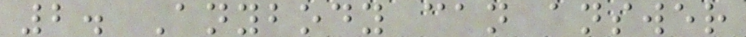2. Anybody can answer
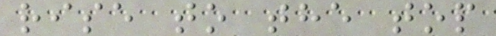rise to the top
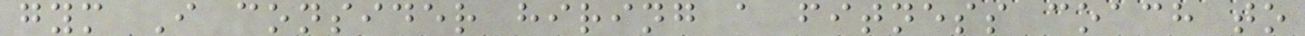gym I consider hiring a fitness coach to
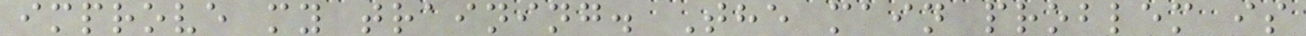improve my training. The main problem is
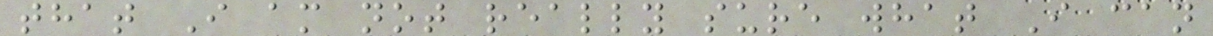that I am not really sure what I can
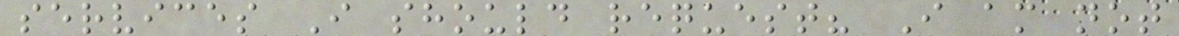services I should request? I am not
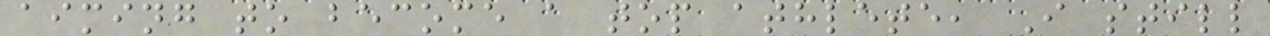aiming to become a top athlete, I still
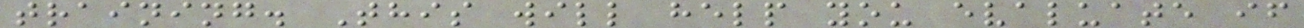training. This will help you evaluate if
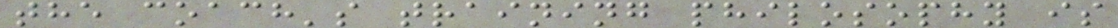the coach's training philosophy is
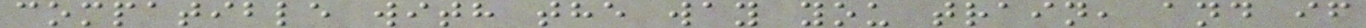compatible with the way you train, and if
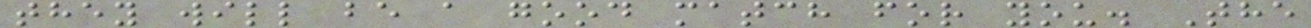they will be a good match for you. The
